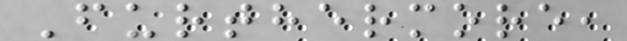Furthermore,
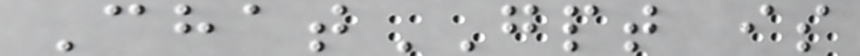ChatGPT is
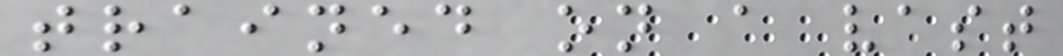trained on a vast
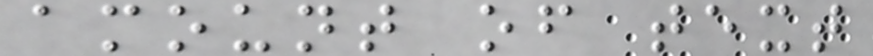amount of text
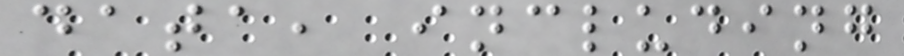data, including
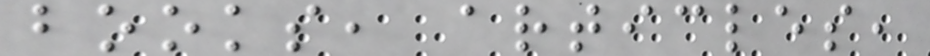books, articles,
